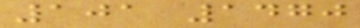101 1470
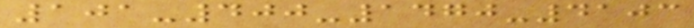101-400-1470-4103
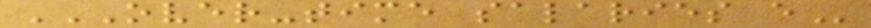OVER-TIME SALARIES E
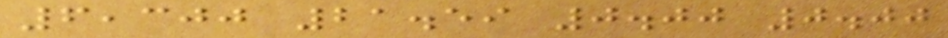6,300 21.59 0.00 0.00
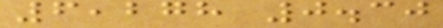6,278 0.30
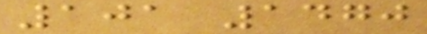101 1470
